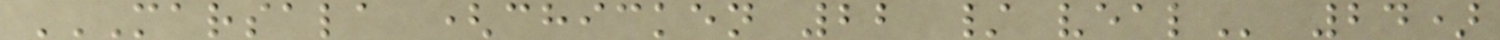MARSALA (CHICKEN 22 / VEAL 24)
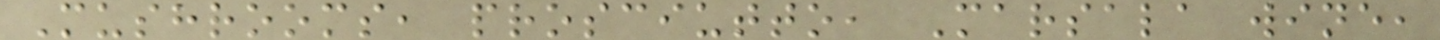Mushrooms, prosciutto, Marsala wine,
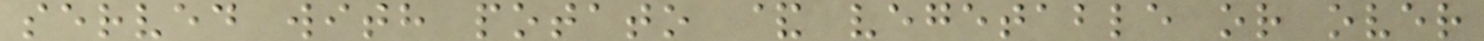served with potato & vegetable or over
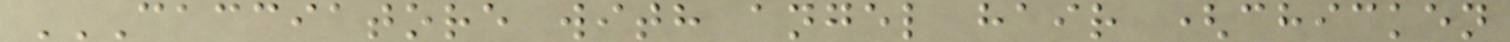CACCIATORE WITH ANGEL HAIR (CHICKEN
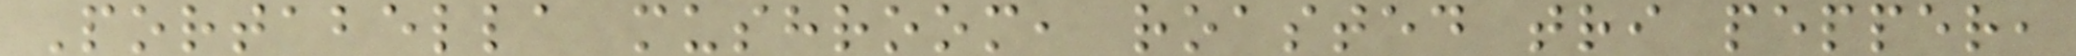Portabella mushroom, roasted tri pepper,
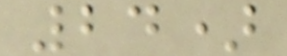24)
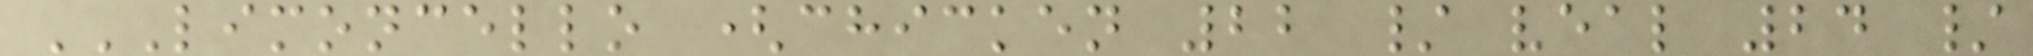LIMONCELLO (CHICKEN 22 / VEAL 24 /
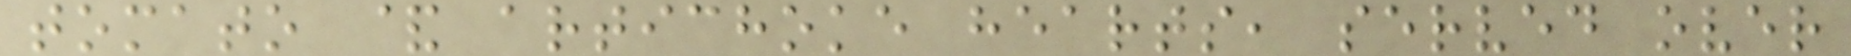tomato & artichoke hearts, served over
